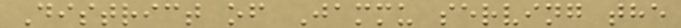District of Jammu serving the
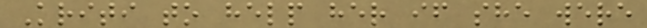Kriti to help her if she were
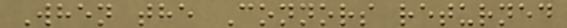When the Connors returned
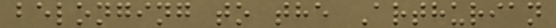belonging to the Arthurian
